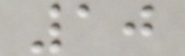10
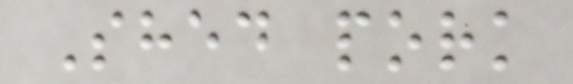Shed pork
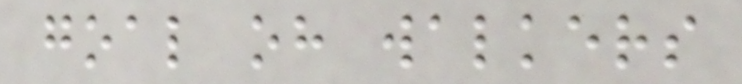goal oh walkers
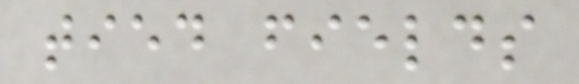tied fields
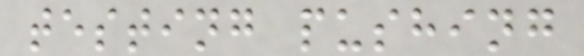testing pushing
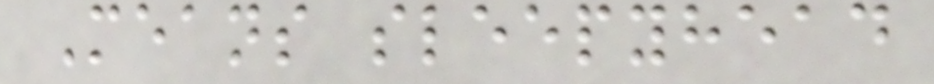Means sleepyhead
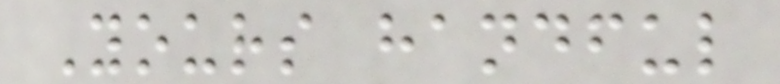Yours handful
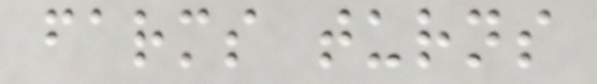farms turns
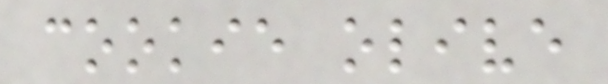cookie olive
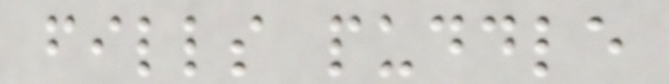fills puddle
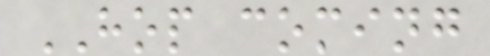HOP coming
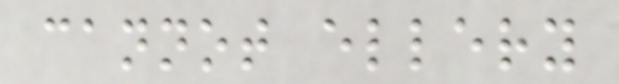cannot ellery
